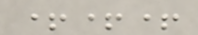+++
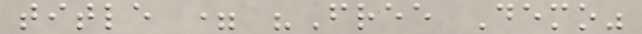title = "Free Demo"
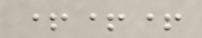+++
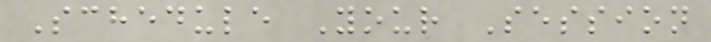Schedule Your Session
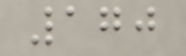170
